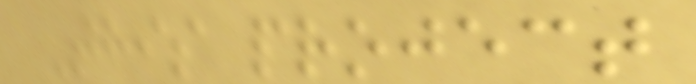This project
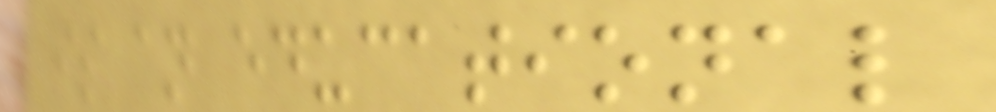is an educational
